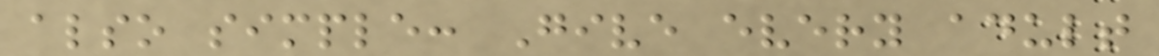also simple: Give every adult
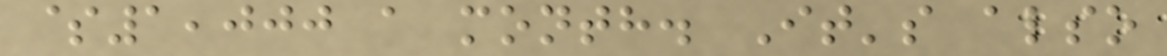$1,000 a month. It's also
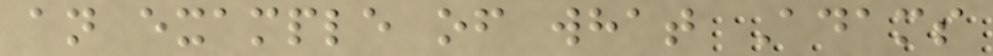an example of what Adams
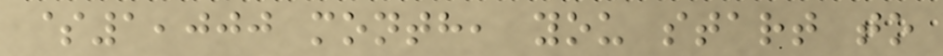$1,000 month, you start to
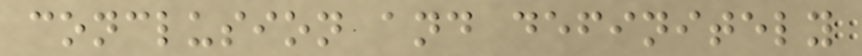conclusion and definitely
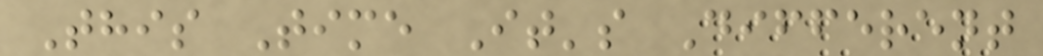This Time It's Different
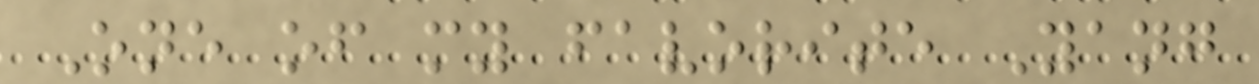One of my favorite Yang
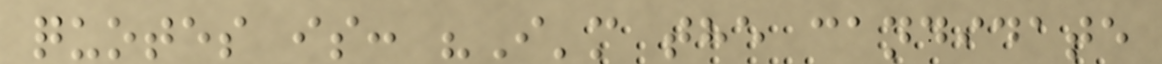quotes is: "I'm the candidate
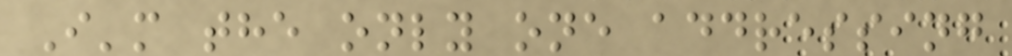I'm the only one addressing
